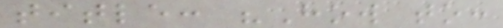title: "How to:
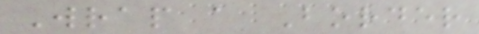Wrap a Border
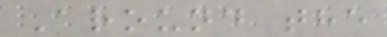Around the
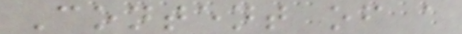Content of a
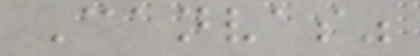Canvas"
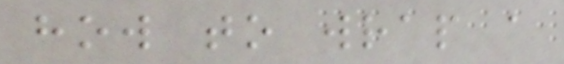how to wrap a
